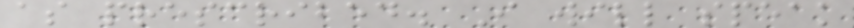as prescribed. I will speak
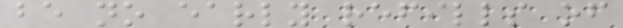be no early refills of
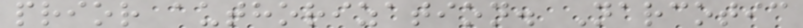prior authorization. Narcotic
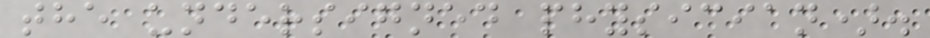the undersigned physician).
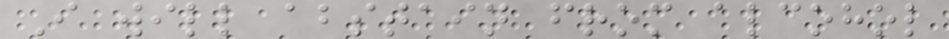I will abstain from alcohol
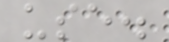use.
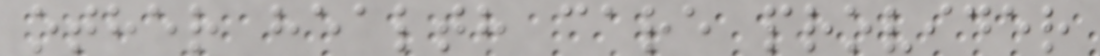other health care provider
